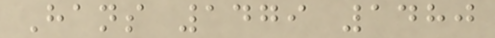Hans 1479 1480
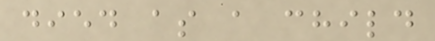died as a child
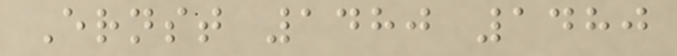Ernst 1480 1480
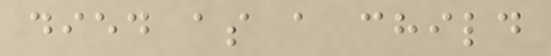died as a child
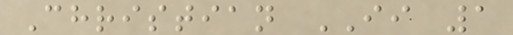Christian II 1
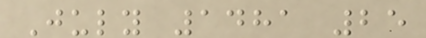July 1481 25
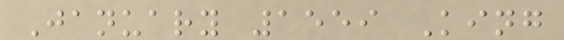January 1559 King
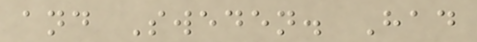and Sweden. Had
